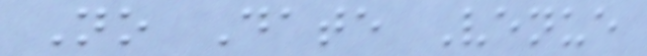No Date Venue
